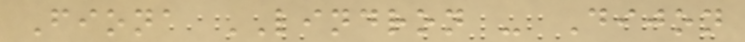Fiona LINDRON - Dijon
